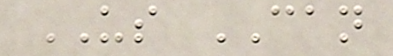US CAN
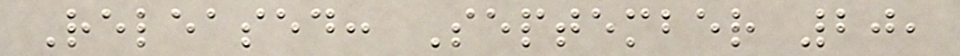Released: September 20,
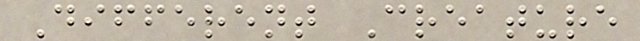Different Creature
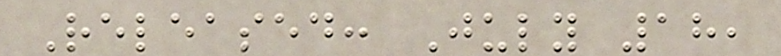Released: July 18,
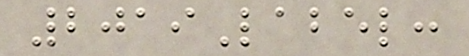2019Label:
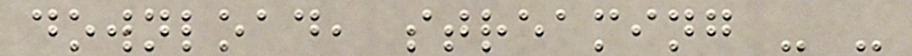download, streaming - -
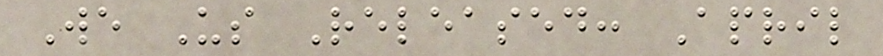We Us Released: April
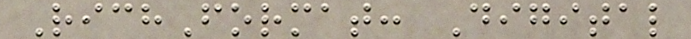RichFormat: Digital
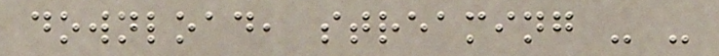download, streaming - -
